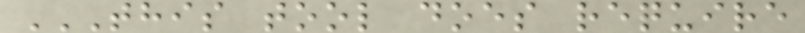THIS TOOL DOES REQUIRE
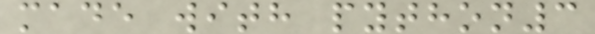made with python3
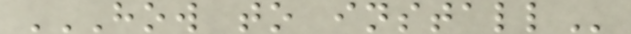HOW TO INSTALL
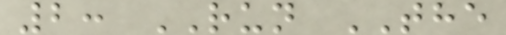2: RUN THE
